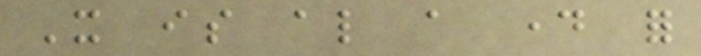It is also a day for
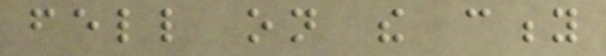fell on the city
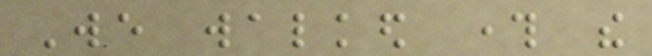We walked through the
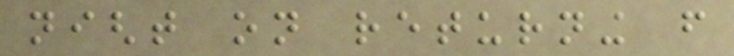night on returning from
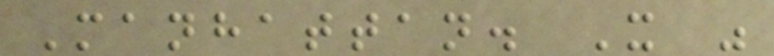Manhattan. It was
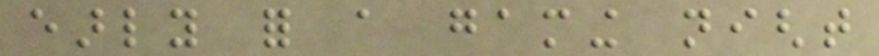early for a gaming night
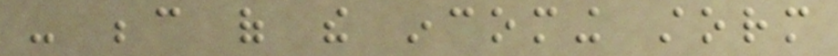- because of the incoming storm
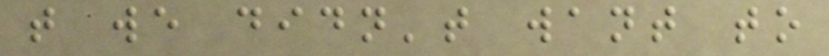that we didn't want to
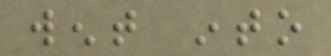went into
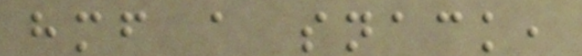himself a snack,
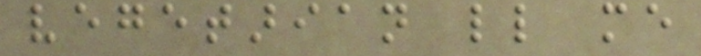vegetarian little me
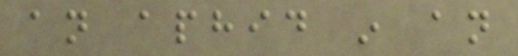an aphid in an
